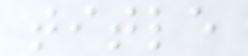title
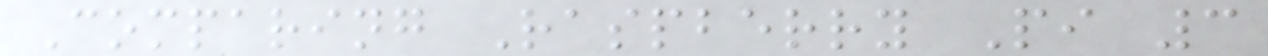Comparing Raspberry Pi 3
